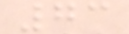73
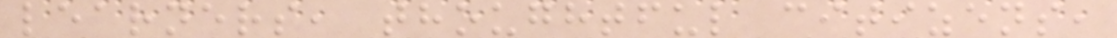learners, thoughtful citizens,
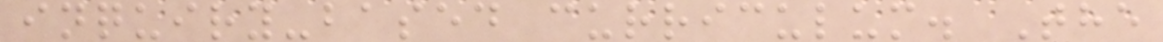inquiry-based curriculum. The
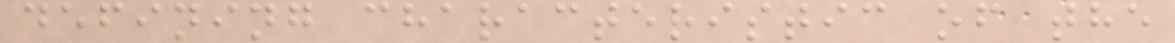defining characteristic of the
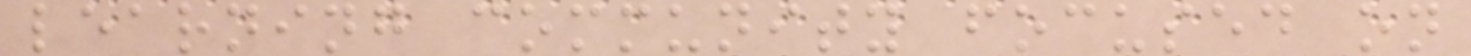learning community focused on
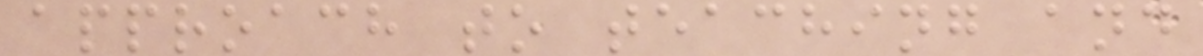approach to teaching and
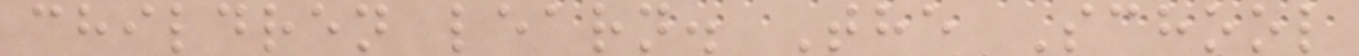children learn. The School
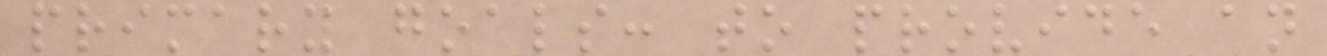primary goals: to provide an
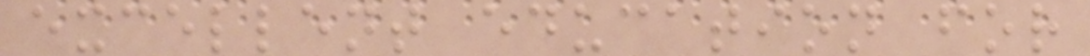excellent education for
